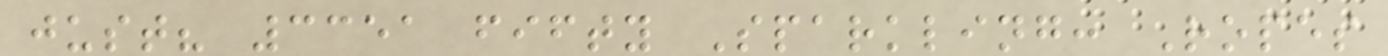just? 3351 fifty Sparkling: Ropes
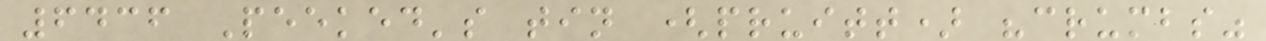6436 Peeked's tin (pruitt) "crumbs"
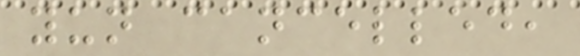yun cancelled,
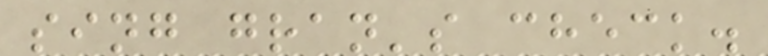sing gran's check.
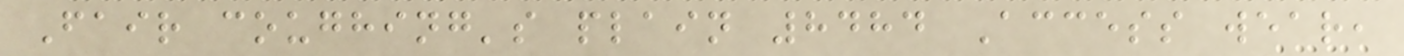Fair coughing's plain 8484 Access wear,
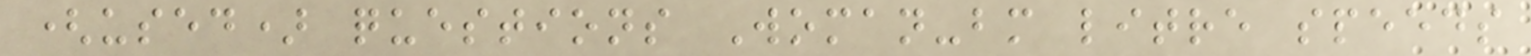(used) questions Woman-bm litre speeds
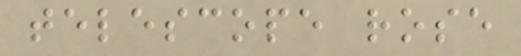telescope rose
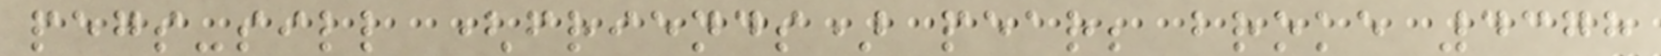pegs-sill (friends) pear; broke 4378
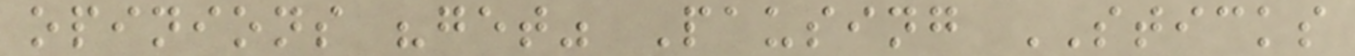opinions "get" Pausing STICKS
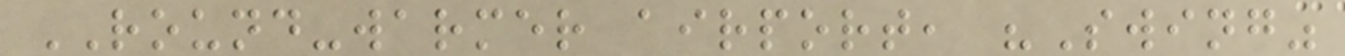ROUND-warmer airport, "Swing"
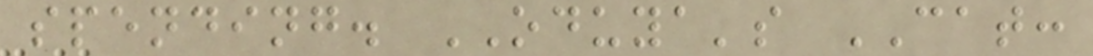spending. ODUYA's CAT:
